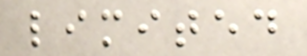limited
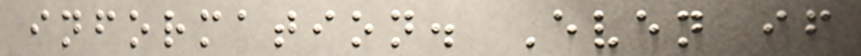information. Even if
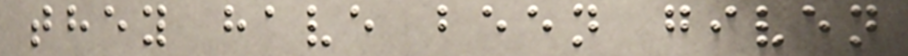they have been given
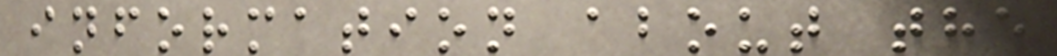information about the
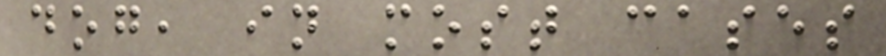dog, in most cases
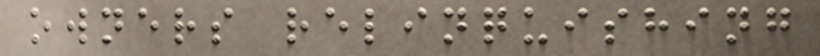owners relinquishing
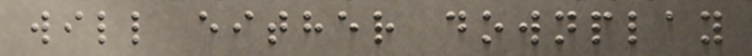will either downplay
